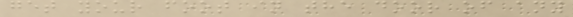get your foot in the door of any
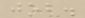job.
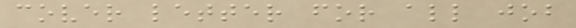cover letter for all job
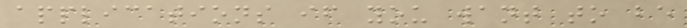applications if you want to be
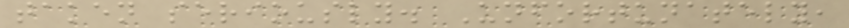taken seriously. Unfortunately,
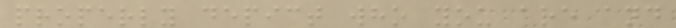properly depict who you are and
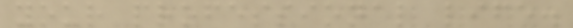your professional life.
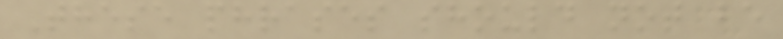These phrases should not be
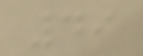49
